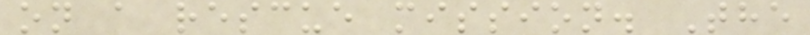on a rescue mission. The
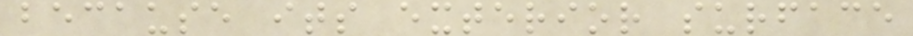because its exterior surface
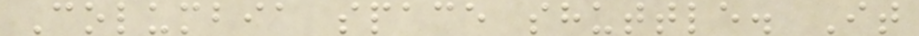Columbia space shuttle. It
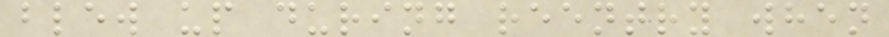blew up during reentry when
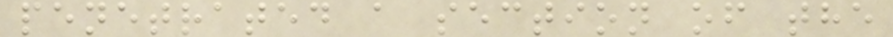penetrated a section of the
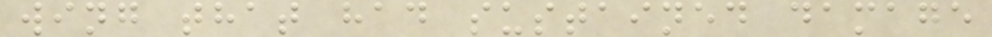wing that had sustained damage
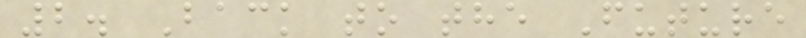2. Back to the Future
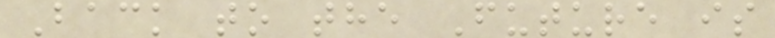Back to the Future is
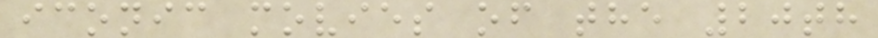iconic movies of the 20th
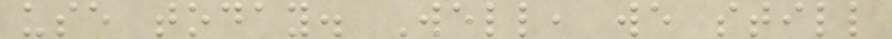use today. Well, we still
